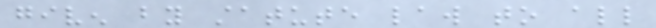given by statute law to all
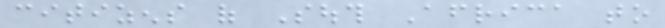citizens of South Africa to
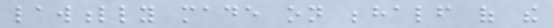lawfully made on behalf of the
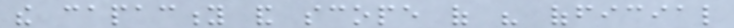the capacity and scope of his official
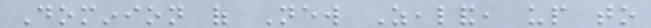Dominion of New Zealand, up to
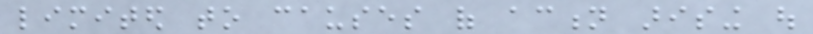limited to causes of action arising out
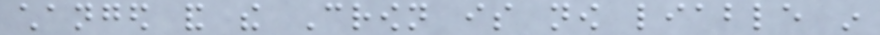changed and the Crown is now liable in
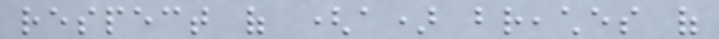respect of (a) breaches of
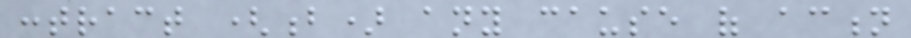contract (b) any cause of action
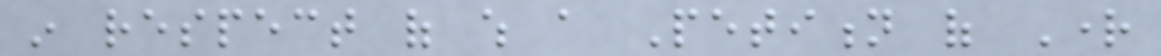in respect of which a Petition of Right
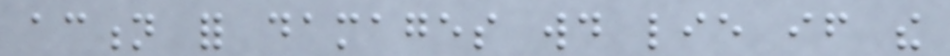action for damages would lie if the
